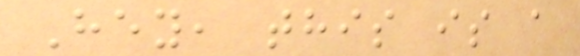Hey, this is a
